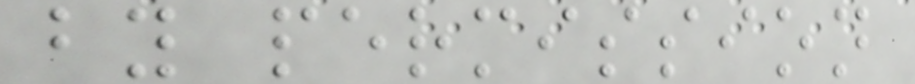by permission
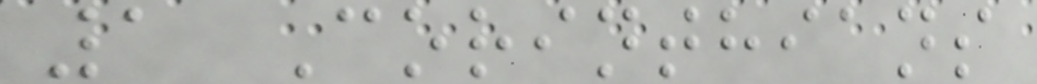1 Corinthians
